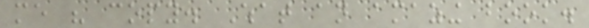me his copy. What an amazing book.
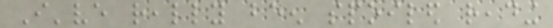I've really been spoiled reading
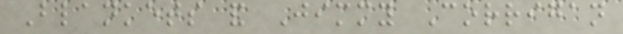Blankets and Jimmy Corrigan
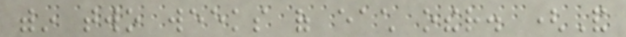within two weeks of each other. (And
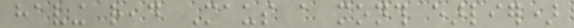having read Maus a month earlier)
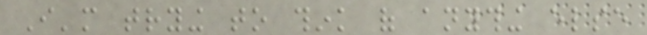I'm trying to think of anything else
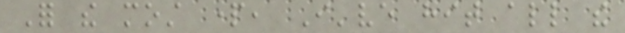For the most part, I've hit all the
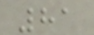81
